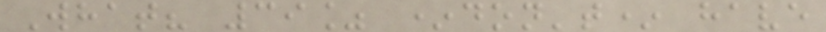What? 39% *don't* have
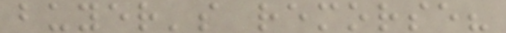buyer's remorse?
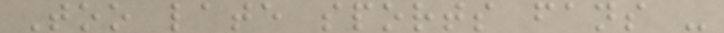Too late sports fans -
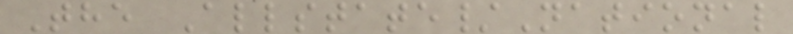The Allstate/National
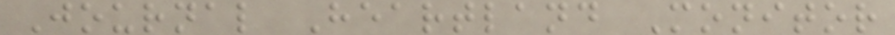Journal Heartland Monitor
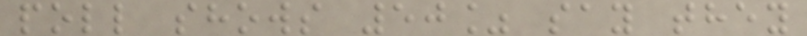poll shows 50% say they
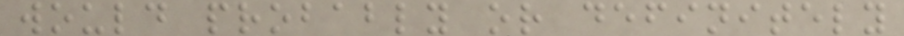would probably or definitely
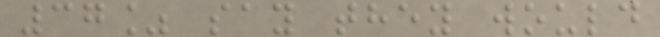37% say they would
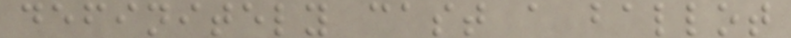definitely cast a ballot
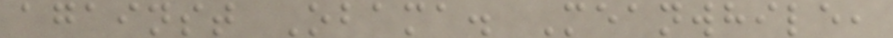against Obama. Meanwhile,
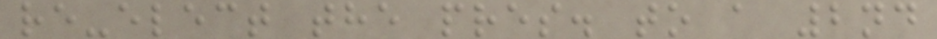re-elect the pres. to a 2nd
